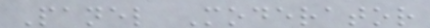Panel Moderator
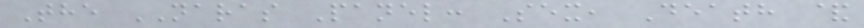The NARAS Panel: Sex, Death &
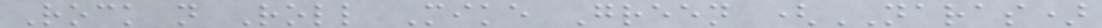Rock n Roll Mike Green (NARAS)
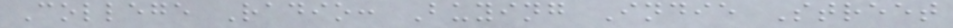College Radio: Buying Indie Street
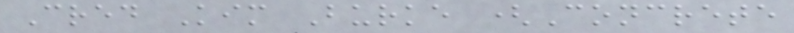Cred Kim Burke (Concrete
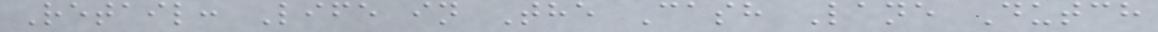Retail: Life in The Cash Lane Dutch
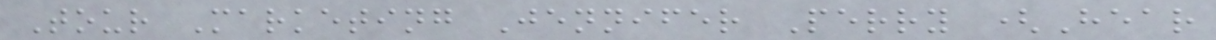Tour Marketing Jennifer Perry (Hear
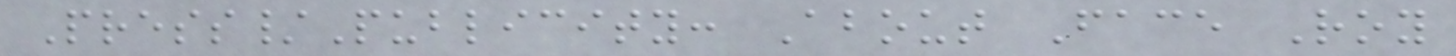Press/Publicity: About Face Roy
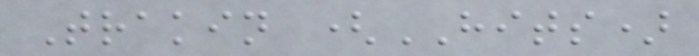Trakin (HITS)
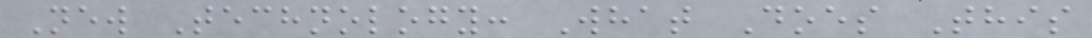New Technology: What Does This
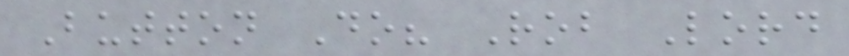Button Do? Rob Lord
